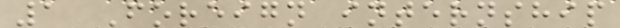1 Foreign internship
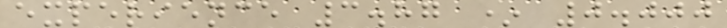experience 3.87 * 0.000
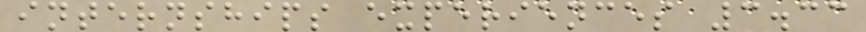internships experiences 3.33
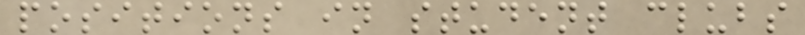positions in student clubs
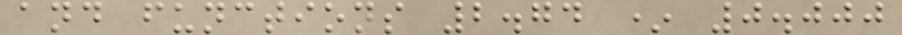and functions 2.74 * 0.000
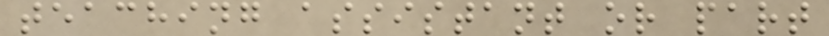teaching assistant or part
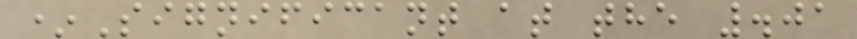*Significant at the .01
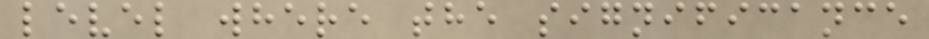level where the significance
